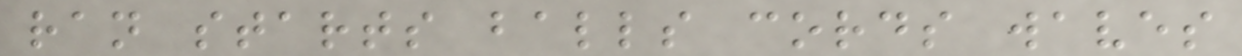ran starts balls cords waves
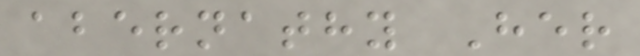abernathy Her
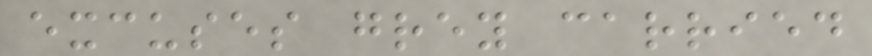excuses grey carried
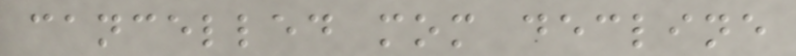cancelled mom decline
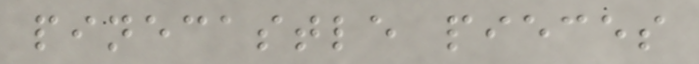pinecastle pieces
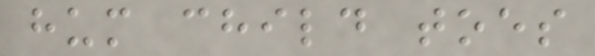hum child toes
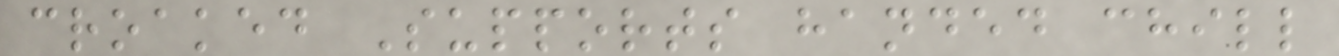croaked Supports handed chill
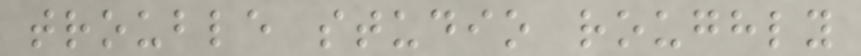trouble studio roughly
